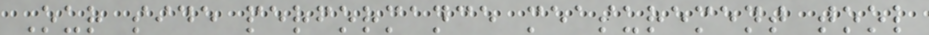Our side performance measurement tool
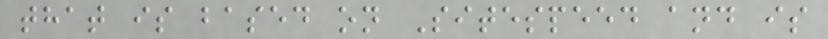that is based on Sitespeed and is
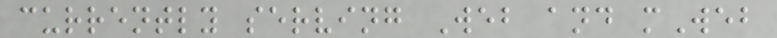currently serving Web and mWeb
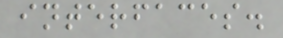interfaces.
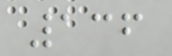136
